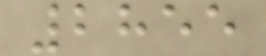2855
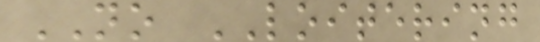NO LOITERING
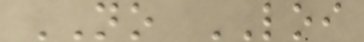NO LOI
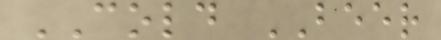COLD BEER
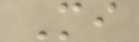Mi
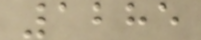1285
